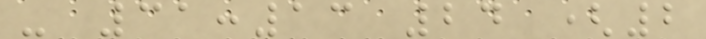- 31:13 24 (2
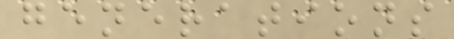generations
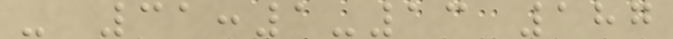- 31:1-13 187
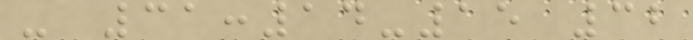- 31:14-15 32
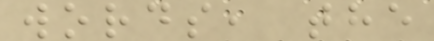words, the
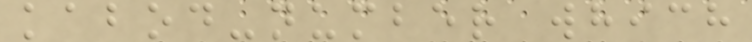kabod-number which
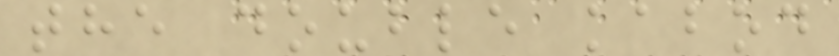the double kabod
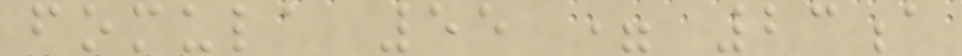fomula 55 = 23a
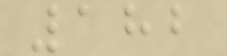182
